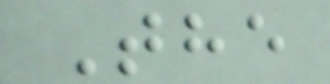The
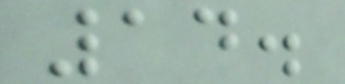14.
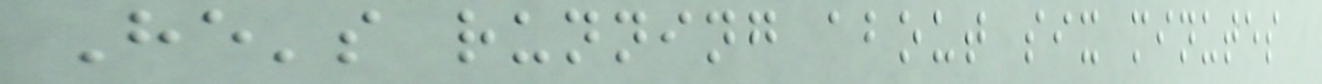He's running about six minutes
